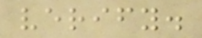verify.
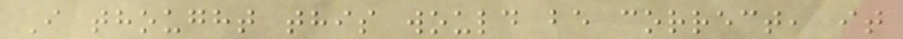I thought this would be correct, it
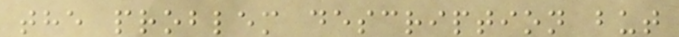the problem description but
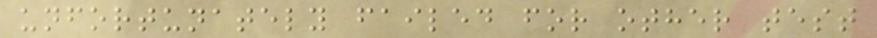unfortunately failed for other test
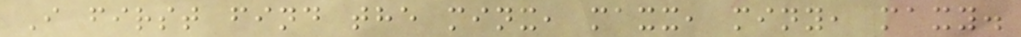I first find the minx, maxx, miny, maxy.
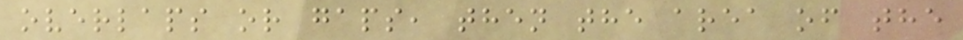overlaps or gaps, then the area of the
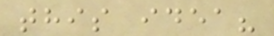this idea?
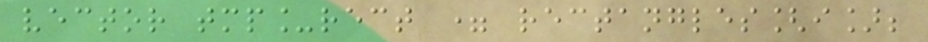vector tmp_rect = rectangles[i];
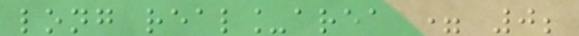long real_area = 0;
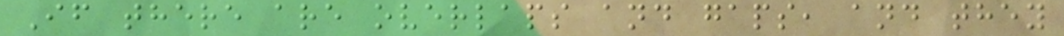If there are overlaps and gaps, and they
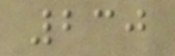230
